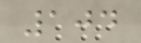104
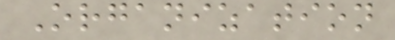Organization
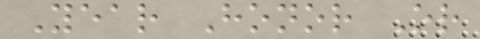Year Honor Or
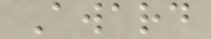Award
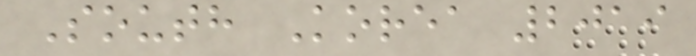South Korea 2019
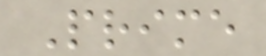Prime
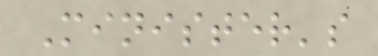Minister's
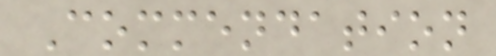Commendation
